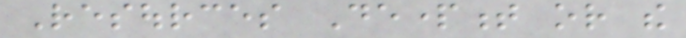Resources Department or the
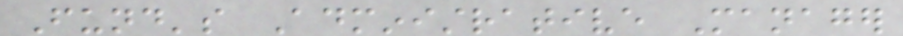Fund's Administrative Manager
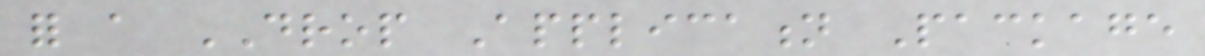for a DROP Application Package
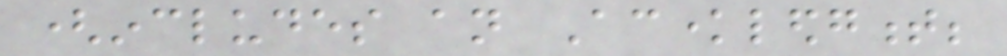(includes an Acknowledgment;
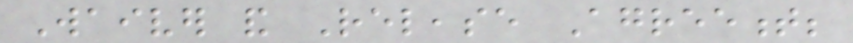Waiver and Release Agreement;
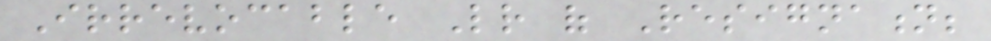Irrevocable Letter of Resignation;
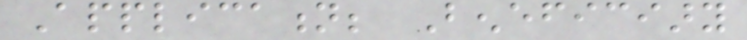Application; Beneficiary
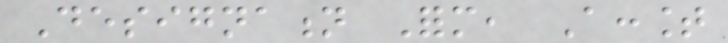Designation Form, Account
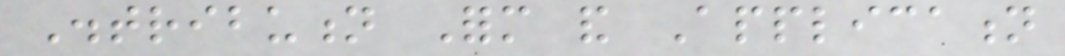Distribution Form and Application
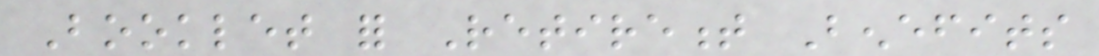Booklet for Retirement Benefits
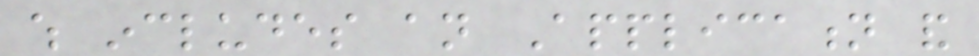which includes an Application and
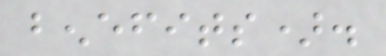benefits).
